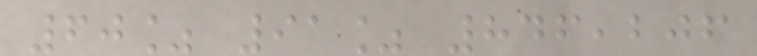60% 91% 846,206
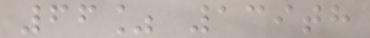66% 139th
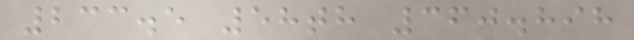233.5 58th 360.898
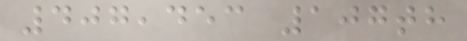407,453 107th
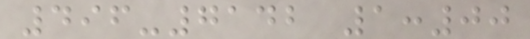496-7142 1:00
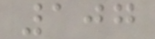107
